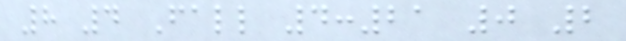8 4 Fall 4:21 0 2
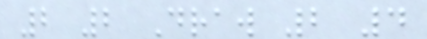2 2 Draw 2 4
